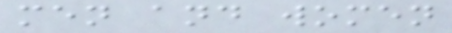men and women
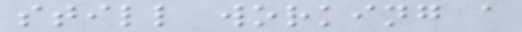still working a
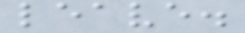leave.
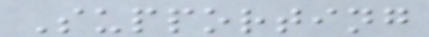Supporting
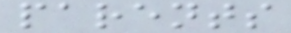parents
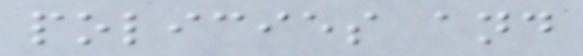policies and
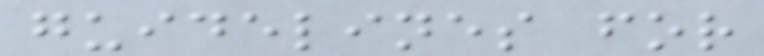guidelines for
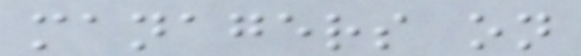managers on
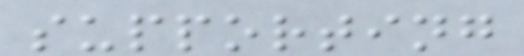supporting
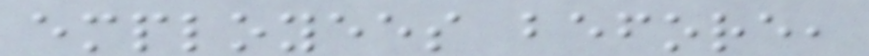employees before,
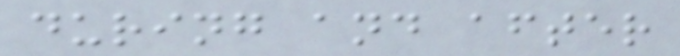during and after
